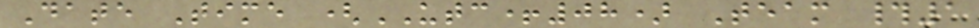Date Time (UTC+08) Team #1
